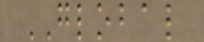GLOBAL
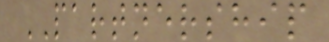PARTNERSHIP
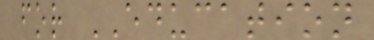for EDUCATION
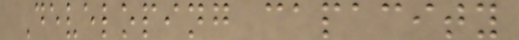Developing capacity
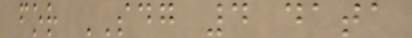for SDG 4 data
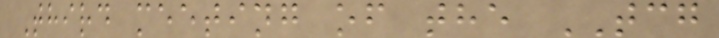Third meeting of the TCG
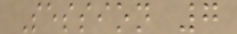Session 7
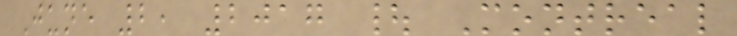June 2, 2017 | Montreal
